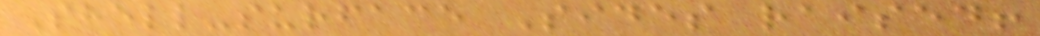Shell-surface Sides raised!
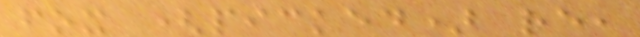fox (picked) re,
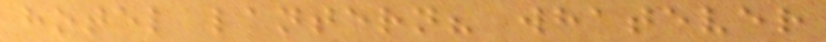hotel lantern? whatever
